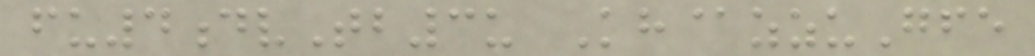fu4dvTb3u Kh@zzuGfe
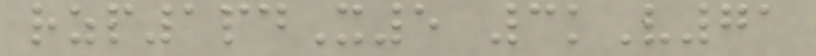rzp1pdX5 3kV71
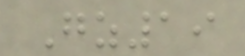Gz19
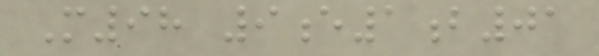M98 9e1b01
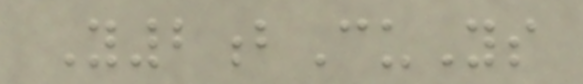Y2bCuYs
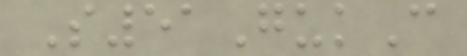S51GukC
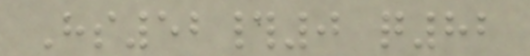Hs52#0 q82
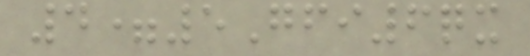4=5Gfi6qx
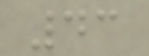43
